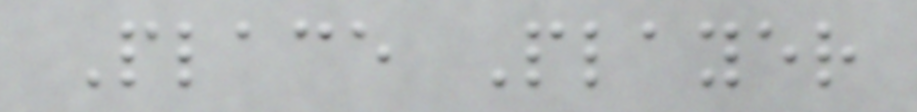Place Player
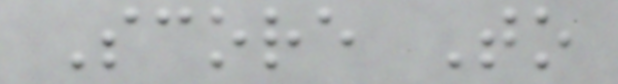Score To
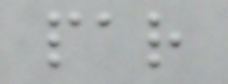par
